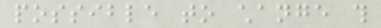possible to change this
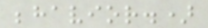behavior.)
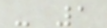- 1
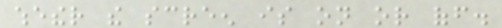whether the screen is on or off.
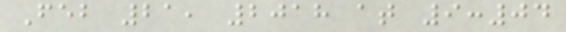Feb 21, 2018 at 9:04
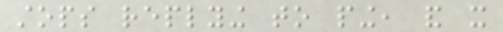stops replying to ping, and it
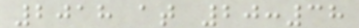2018 at 20:38
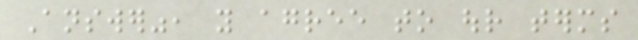Answer", you agree to our terms
